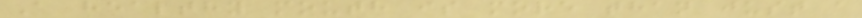A healthy mouth is more than just a
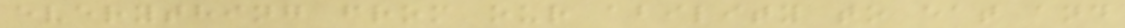everything from our ability to eat and
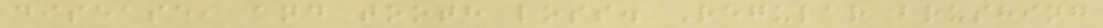disease, and tooth loss. Regular brushing
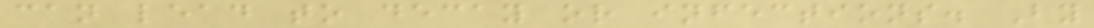can lead to decay or infections. By
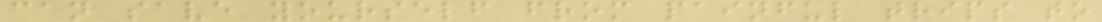can save yourself from painful trips to
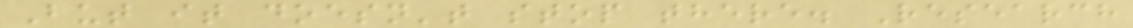But it doesn't stop there. Research
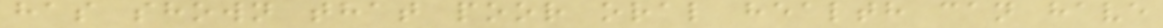has shown that poor oral health can have
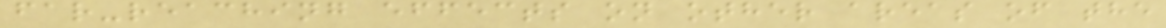far-reaching effects on other areas of the
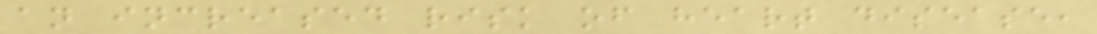an increased risk of heart disease,
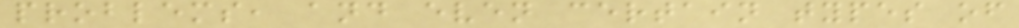problems, and even certain types of
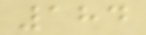184
